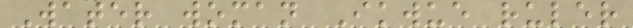Water woman Ikwue ruler
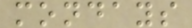mondays
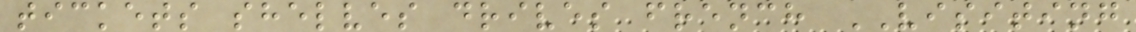tickets shelves drives french VISITING
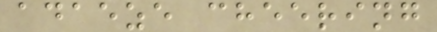adaeze cheering
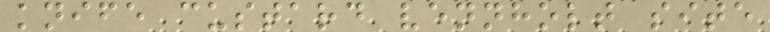knife custard vennholt site
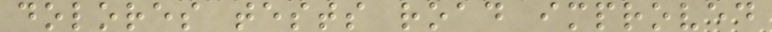dolores tests road improved
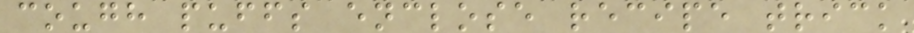cough puffs enclose recipe trick
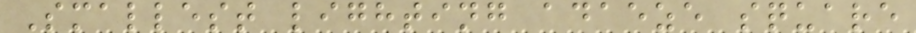Smallest lighting adaeze square
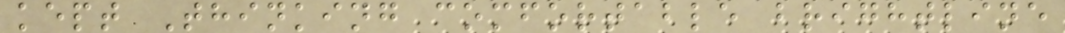kept Thinking comfortable brightline
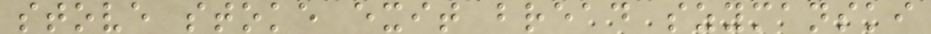stove stoke exit bread szymanski
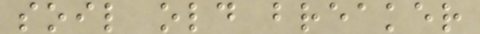soil old breaker
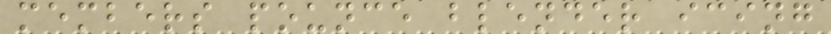members pounce blender icing
